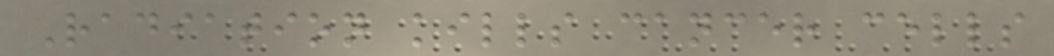Radiation kills cancer cells
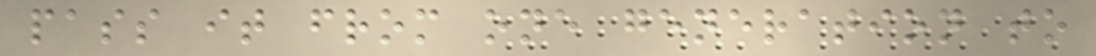pass it from one generation to
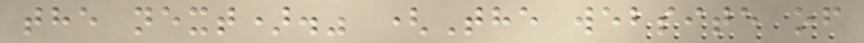the next)." (The website of
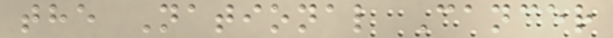the National Cancer
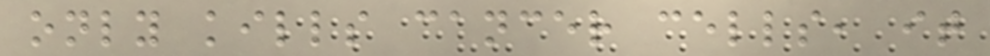only kills cancer cells, it
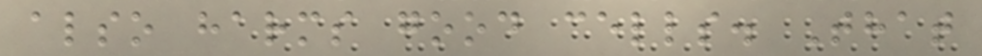also harms good cells. That
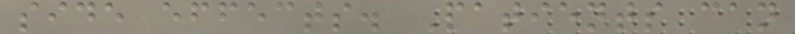side effects. Patients can
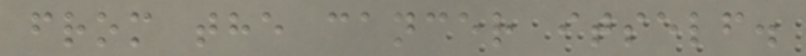from the cancer itself.
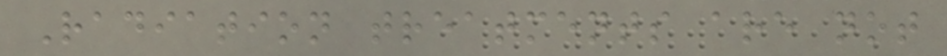Radiation treatments are not
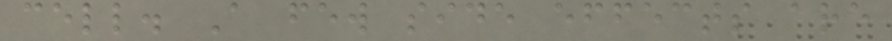cell. A few side effects are
